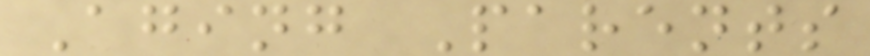Aging Parents
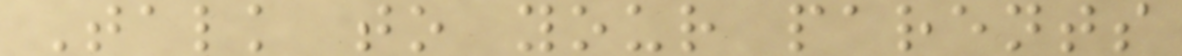Talk to your parents
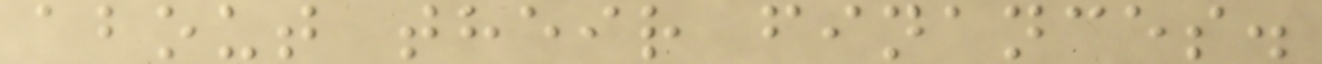about their finances.
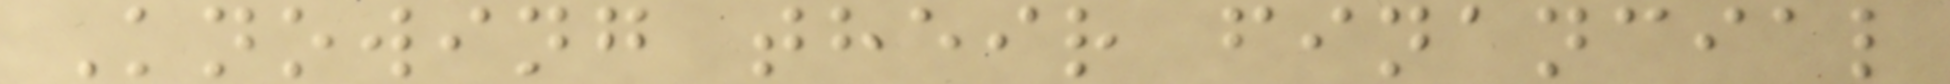Knowing their financial
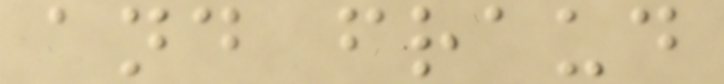and fraud
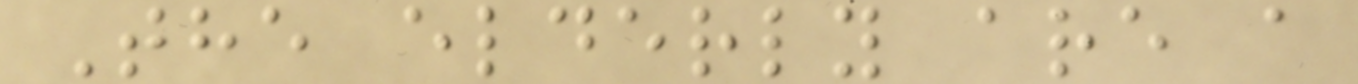The elderly are a
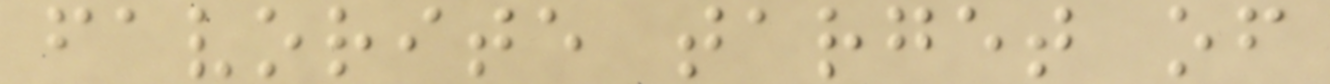favorite target of
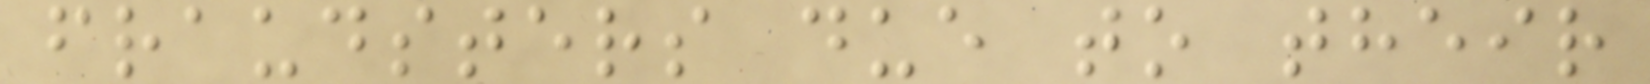fraudsters due to their
